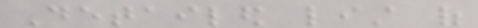Detailed list of
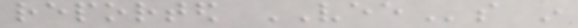reported VEEs in
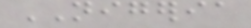NIGERIA
